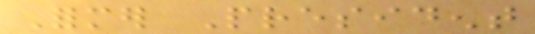Former President
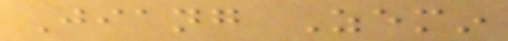Jiang Zemin
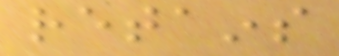retains
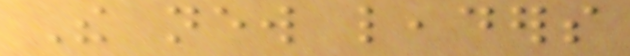The new leaders
